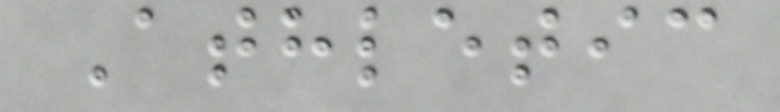Athletic
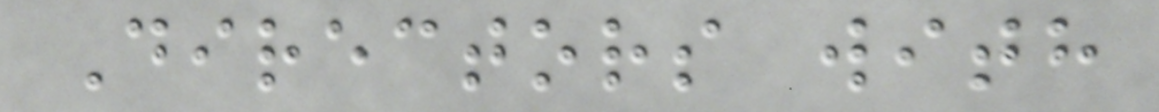Directors with
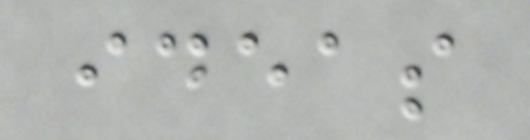ideas
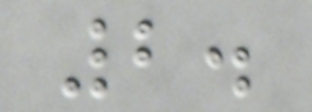2.
